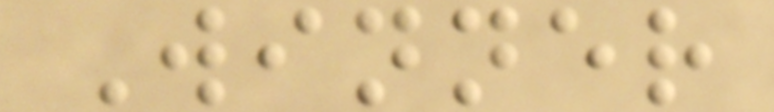Winner
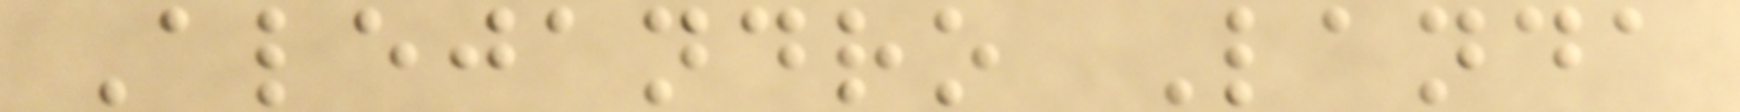Alejandro Landa
